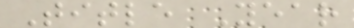Title Year
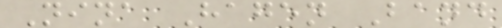Nina Hagen Band
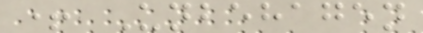+ Unbehagen
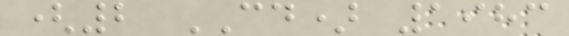(2 CD) 1983
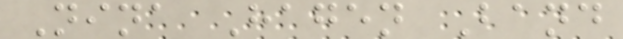Nina Hagen Band
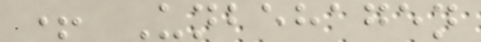+ Unbehagen
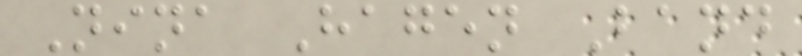Nina Hagen Band
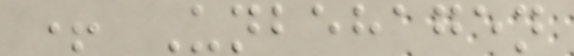+ Unbehagen
